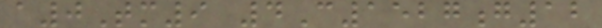a0Tm9 4C1527g12
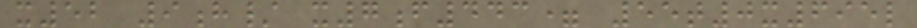x52 9h/ x7f443= 55t0x695l
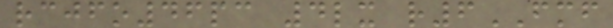rcjfo46pc 4lx r6FMF
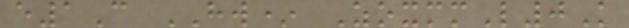e1C HW* ZoxmmL0K
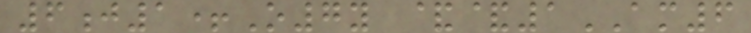6j1+O7y &&1AM6
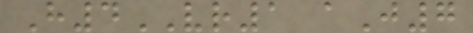H4VR1 aJ7
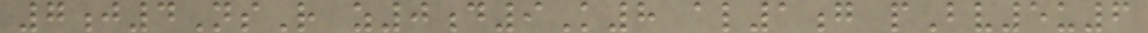7j4NsR z0d9K8 al1g pBv5u6
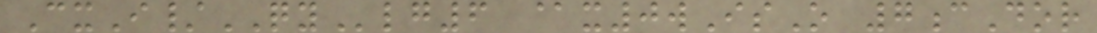CxI/QYlg6 @x0wIsO 7cDor
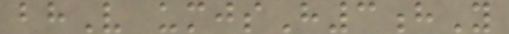bhV umjsH3hY
